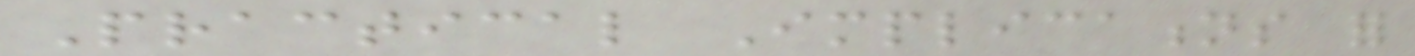Practical Implications for
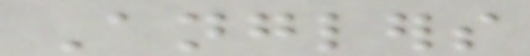Anglers
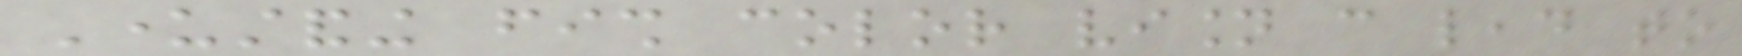Understanding fish color vision can lead to
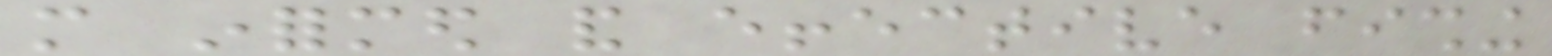more informed and effective fishing
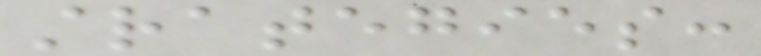strategies:
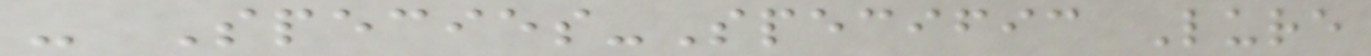- Species-Specific Lure
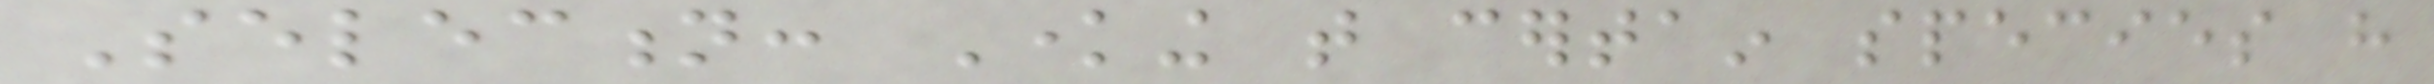Selection: Knowing that certain species have
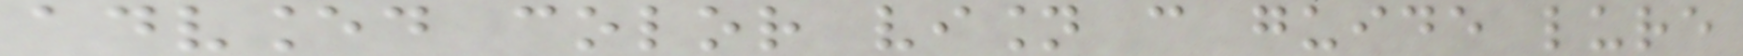advanced color vision can guide lure
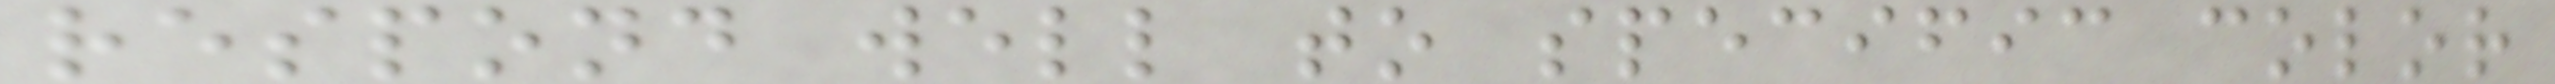respond well to specific color
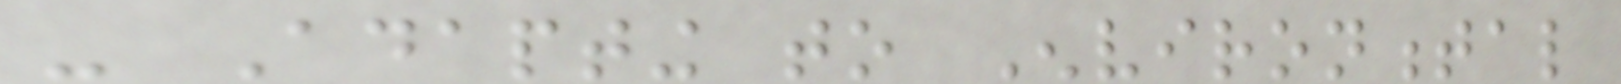- Adapting to Environmental
